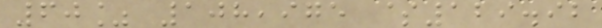60% 108,975 $129.92
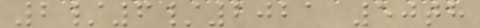2/6/2021 50th
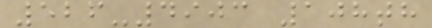526-4903 108th
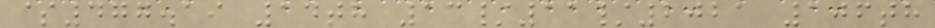$477.19 14th 13/11/2021 106th
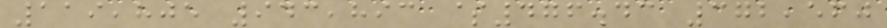119,805 943,893 $476.43 372,560
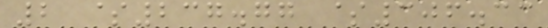2 $237.77 $306.33
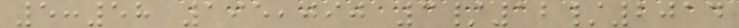5:58 195,090 3/12/2014
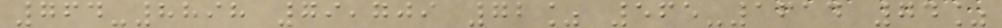764-8898 79,709 72% 565-1614 74%
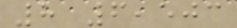8 6,503
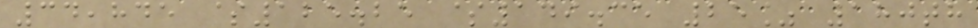34,845 $125.25 $149.35 25% 180th
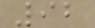92
